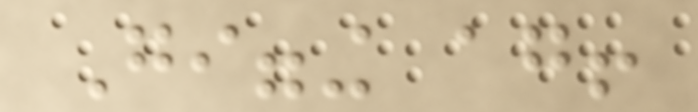Gigging again!
